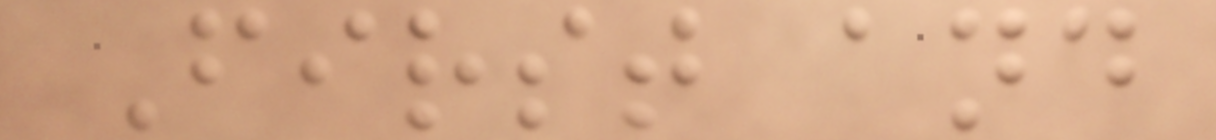First and
